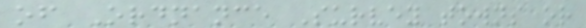of Ordnance Survey towns or
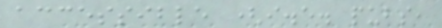accessible (i.e. pubs,
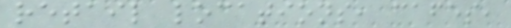retail locations, cafes,
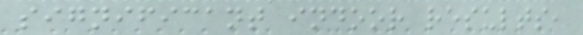significant indoor results,
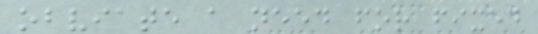obviate a need for fixed
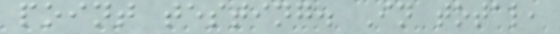point testing. In total,
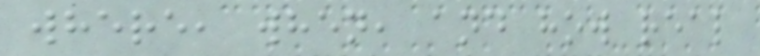where, when, and how real
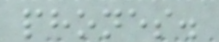phones.
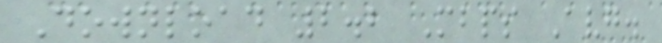Download 2.2 Mbps Avg.
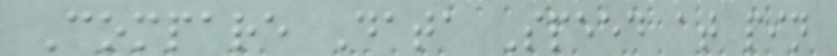Compare Data Speed at pin
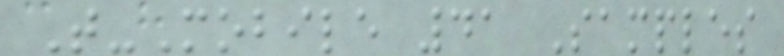T-Mobile 41 Samples
